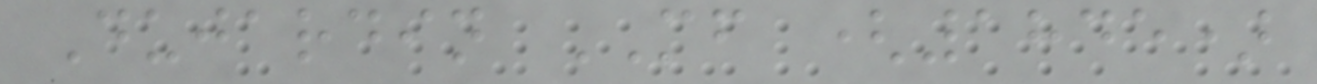Dujardin MF (1845)
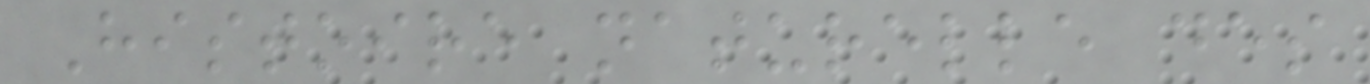Histoire naturelle des
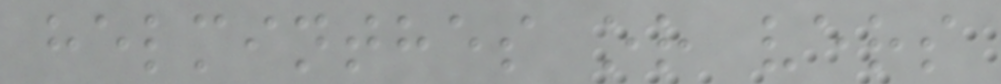helminthes or vers
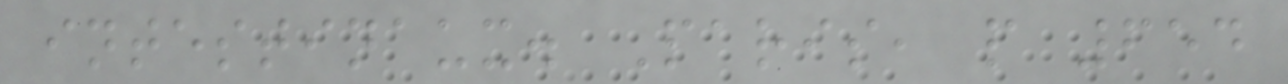intestinaux. Paris, p 654
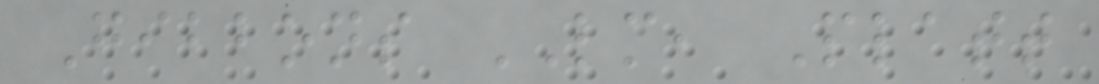Gibbons LM, Platt
